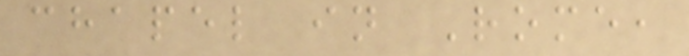chapel in Rome,
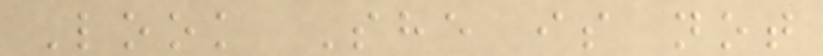Look She is not
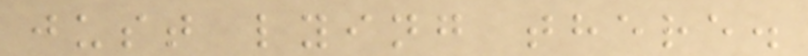just lying there.
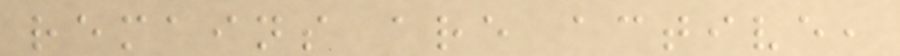remains are active,
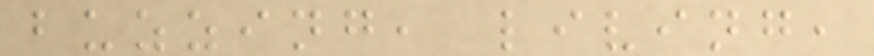buzzing, living,
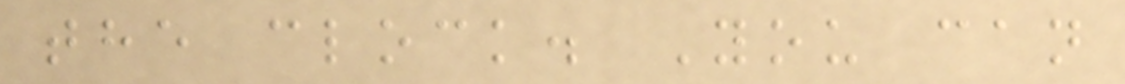the clock. You can
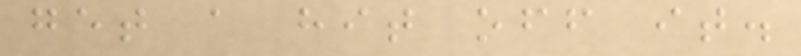get a hit off it.
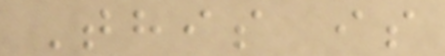This is
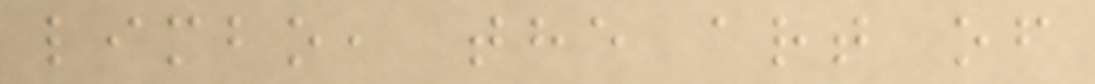limbo, the art of
